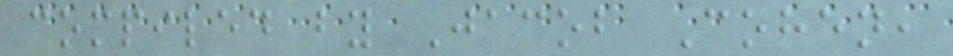compiled by Jacob Cohen,
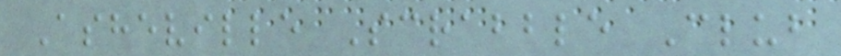Asheville Scrabble Club
